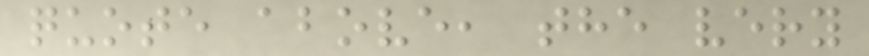quote above, the very
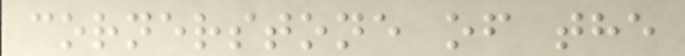cornerstone of the
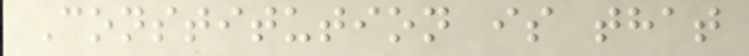Constitution is that
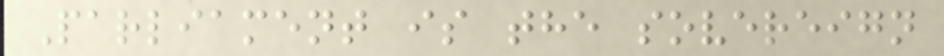Parliament is the sovereign
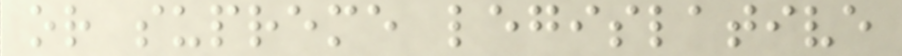or supreme legislative
